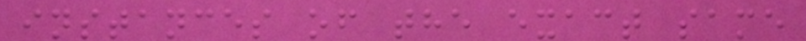instances of the exact same
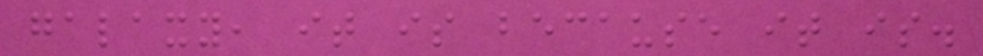galaxy, it is because it is.
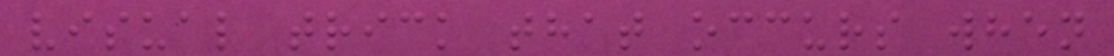visual trick that occurs when
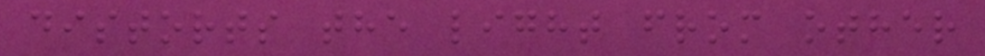distorts the light from other
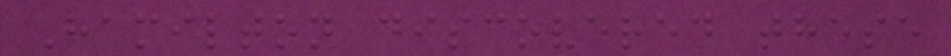Hamilton discovered these
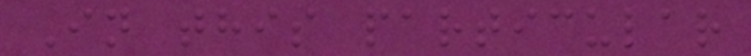In this particular
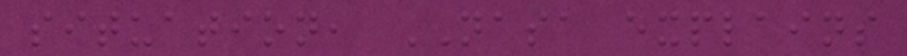situation, NASA explains
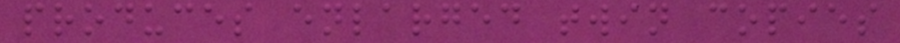produces enlarged twin copies
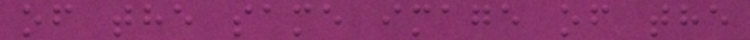of the same image of the
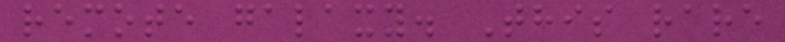remote galaxy. This rare
